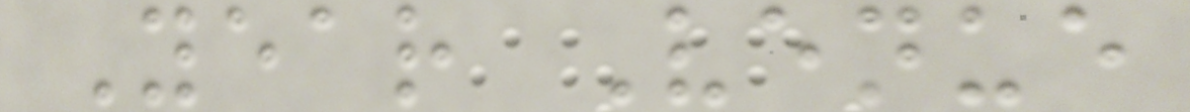Year Venue
